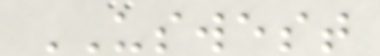USWEST
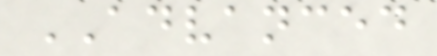ADVANCED
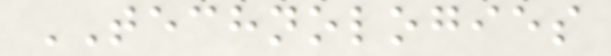TECHNOLOGIES
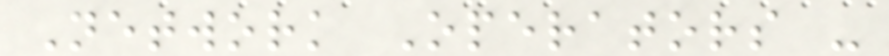Network Operators -
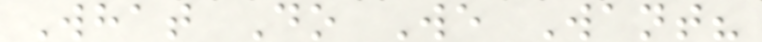What Do We Want?
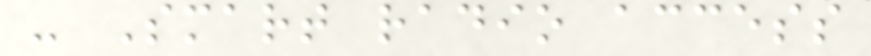- Smart radio access
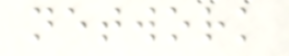network
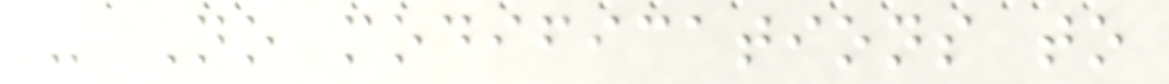- No modifications to
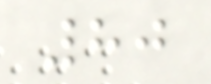80
